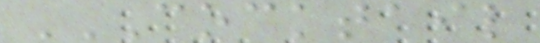COCKTAIL
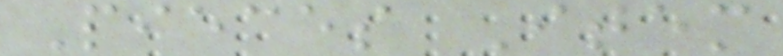Pieces Item
